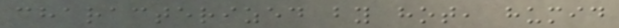characterized by hot, humid
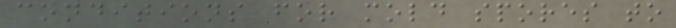conditions for mold spores to
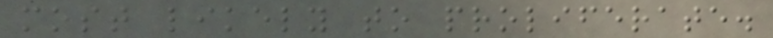most likely to proliferate.
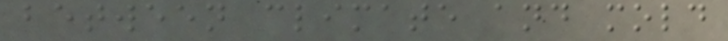between climate and mold
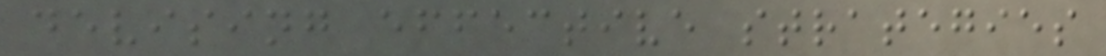devising effective strategies
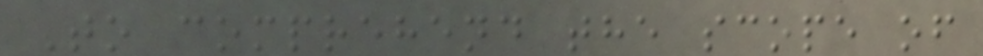To comprehend the scope of
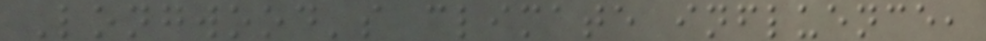Longwood's climate influence,
